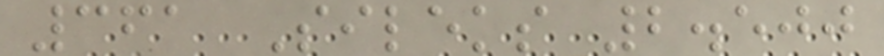361 Sileks 2.500
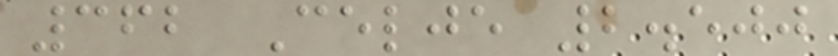362 Celje 2.500
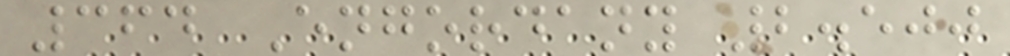364 Engordany 2.500
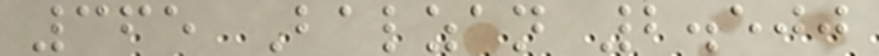365 Balzan 2.500
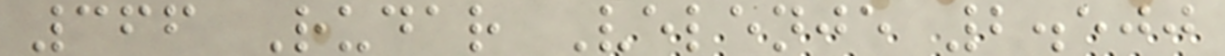366 Rudar Velenje 2.500
